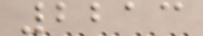2213
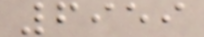6959
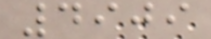4909
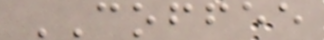COFFEE
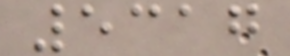5317
